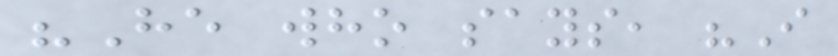"He who says, "I
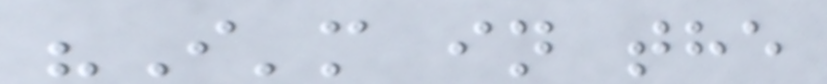"I'm in the
